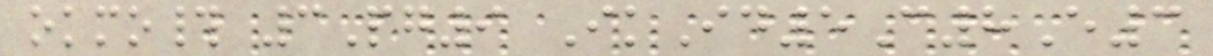okmo# 3Pg9 IkId5C8E3
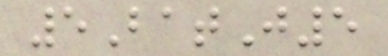5BatJ5
